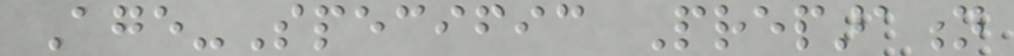Age-Specific Preparation
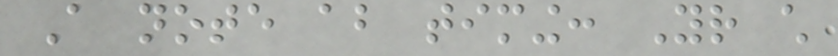A note about timing: Your child
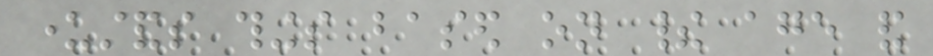understands things based on their age and
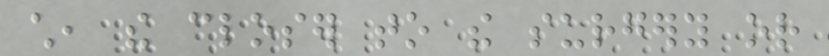child, the closer to the surgery or
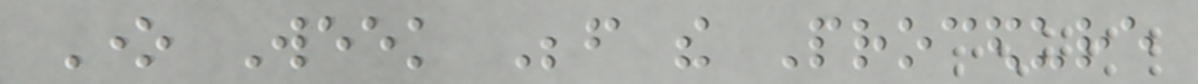One Week Before the Procedure
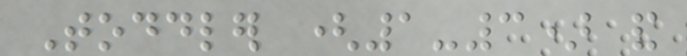Toddler (1-3) and
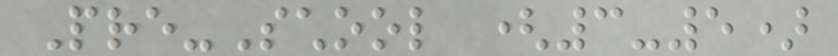Pre-School (3-5)
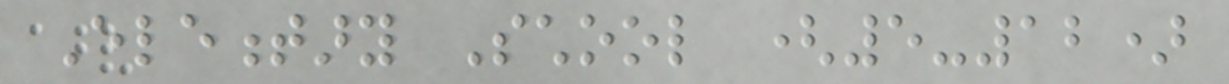Elementary School (5-12)
